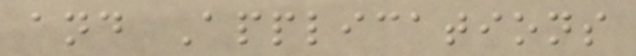and Applications
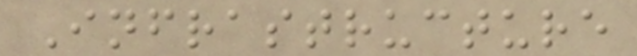Infrastructure
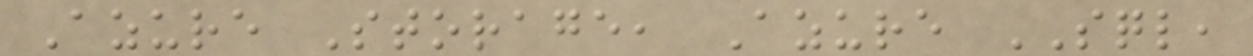Azure Storage, Azure SQL,
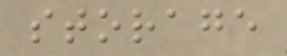storage
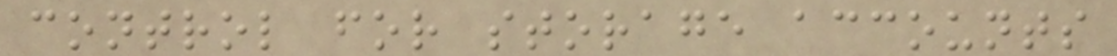control for storage accounts
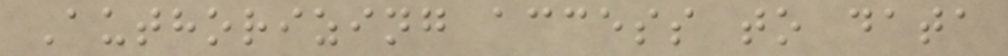Authorizing access to data
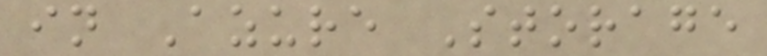in Azure Storage
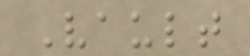Vault
